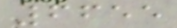6655
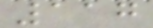117
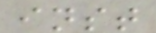inst
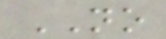NO
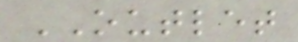OUTLET
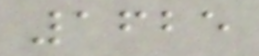1625
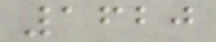1620
